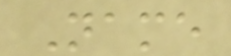Name
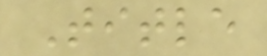Title
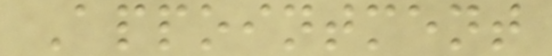Appointment
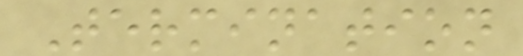Termination
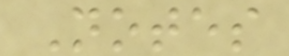Notes
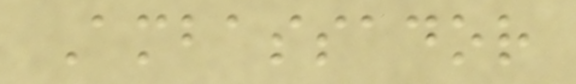Ambassador
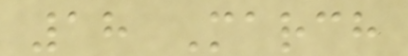18 March
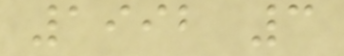1992 3
